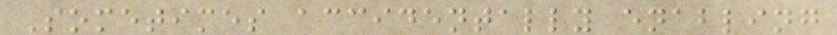Sometimes accidentally enabling
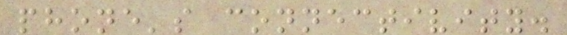phone's connectivity.
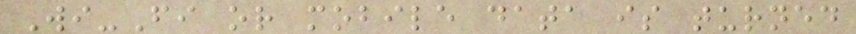Wi-Fi or mobile data is turned
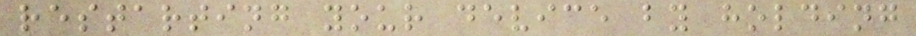restarting your device by holding
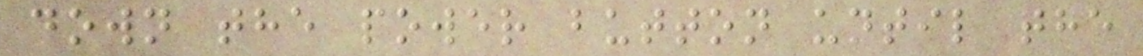down the power button until the
